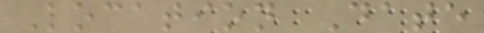Location Date
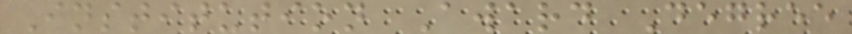Institution Award Degree
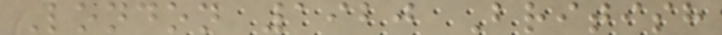London 1920 British
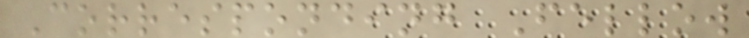Corresponding Fellow
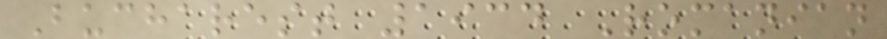Bucharest 1934 Romanian
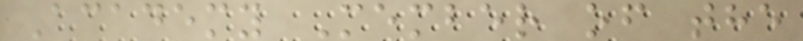Academy Member of the
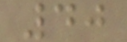40
